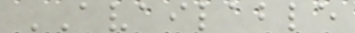AVAILABLE
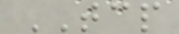TCP
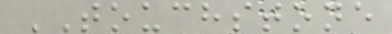TOUCHSTONE
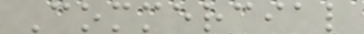Commercial
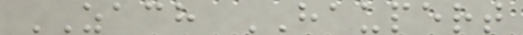ZACH HAUPERT
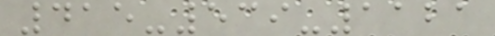415-539-1121
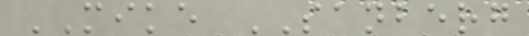MIKE SANBERG
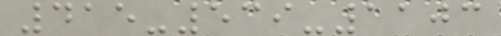415-539-1103
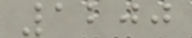1200
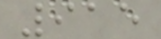915
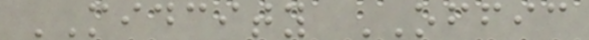MIDCITY OFFIC
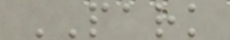PARK
